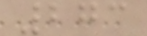273
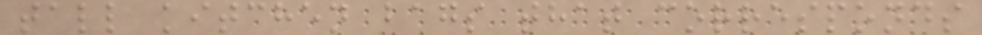tall kitchen bags that corresponds
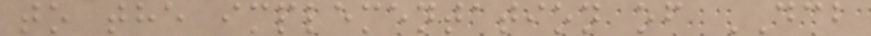to the implementation of DCB
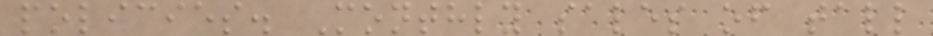policies. Monthly sales of tall
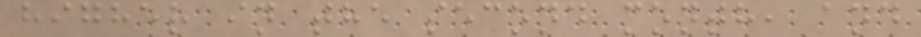higher in the second month, and
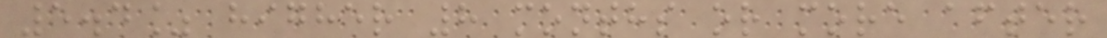5.4% higher 8 months or more after
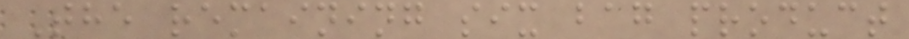The remaining six bag product
